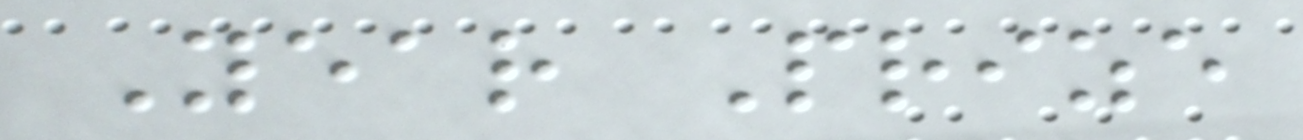Year Prize
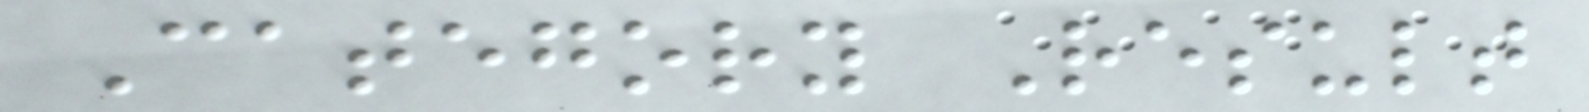Category Result
